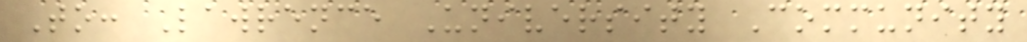To: Lawrence University Community
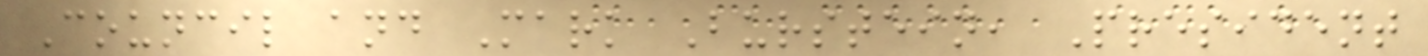Council and Mark Burstein, President
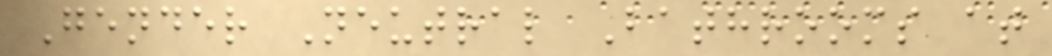Gender Neutral Bathrooms at
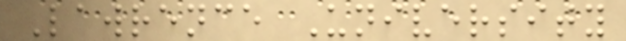Lawrence University
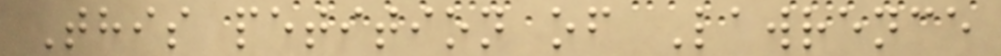This petition of Lawrence
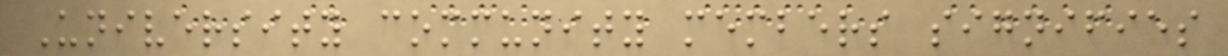University community members signifies
